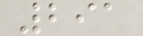291
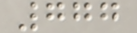777
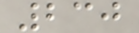230
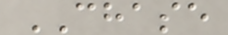CHASE
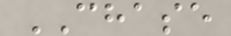CHASE
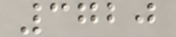3720
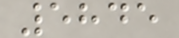5845
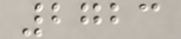2723
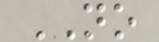NO
